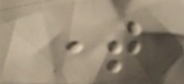time
